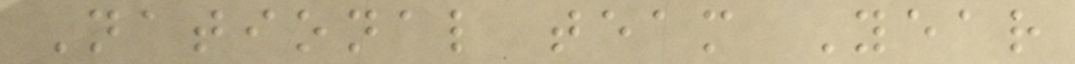National team Year
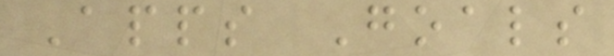Apps Goals
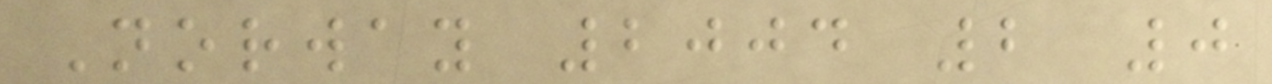Norway 2004 2 0
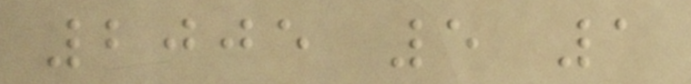2005 5 1
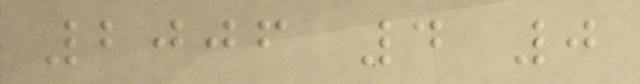2006 4 0
